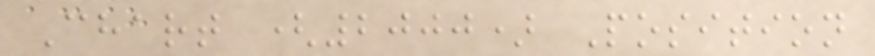Chart (2000) Position
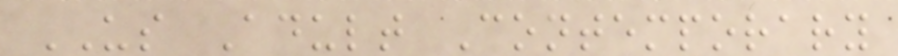US Adult Contemporary
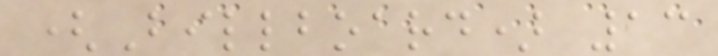(Billboard) 13
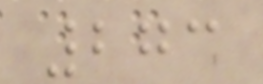273
